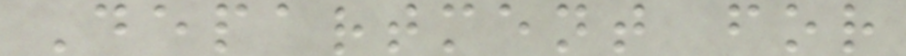Department for
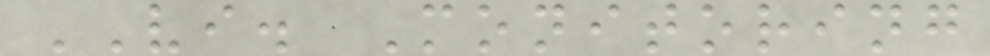VI. Monitoring
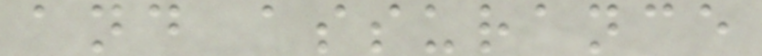and assurance
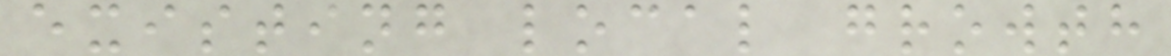existing local growth
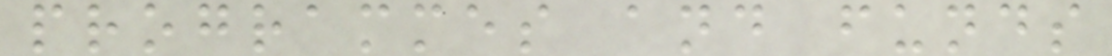programmes and funds
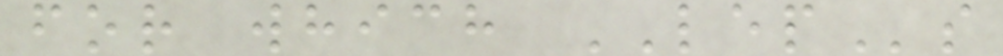for which LEPs
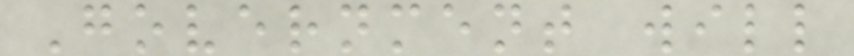Government will
